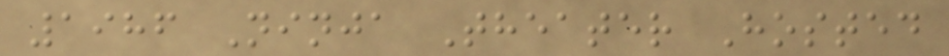1986 Ninja Theater Hosted
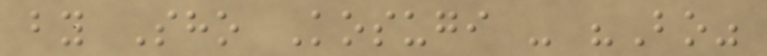by Sho Kosugi - "Bo"
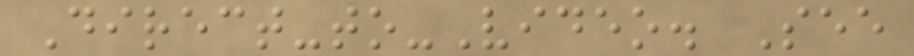Direct-to-Video. See
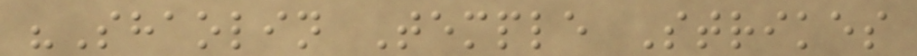"Shaolin Temple Strikes
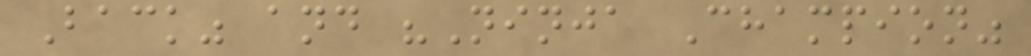Back" and "Ninja Champion"
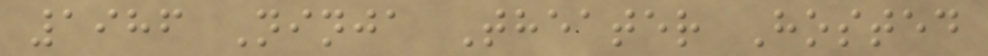1986 Ninja Theater Hosted
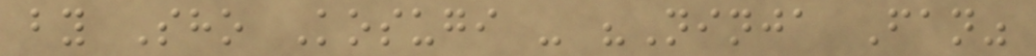by Sho Kosugi - "Ninja Fan"
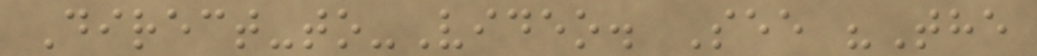Direct-to-Video. See "The
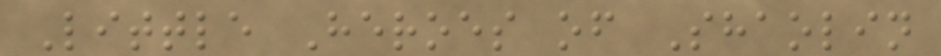Little Heroes of Shaolin
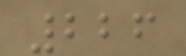226
